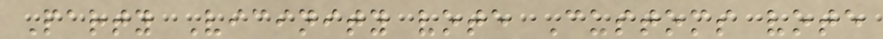Party Vicinity vote Customs vote
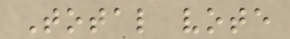Total vote
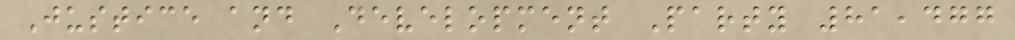Justice and Development Party 81,477
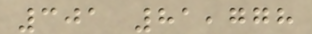301 81,778
